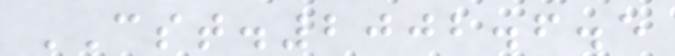CST.2002.6.5
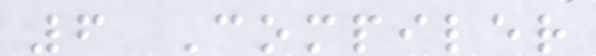6 Compiler
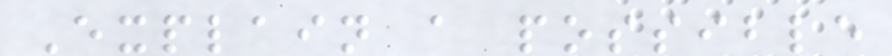Explain a possible
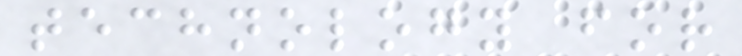technology for
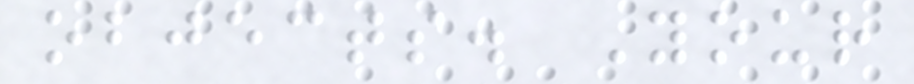objects. Your
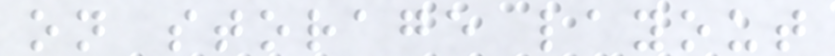on storage layout
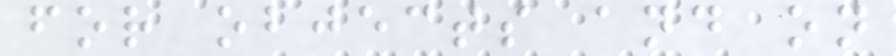for objects and on
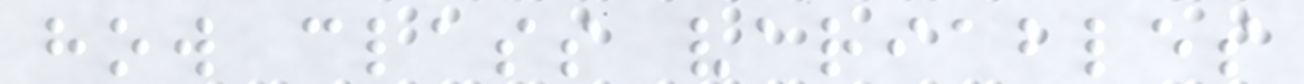how class variables
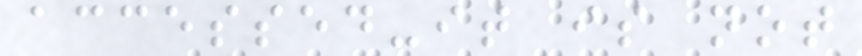accessed-it is not
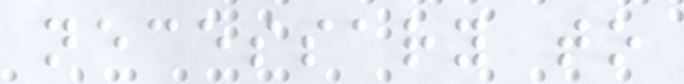necessary to
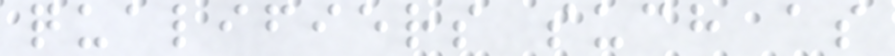qualifiers such as
